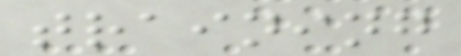training
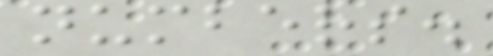numbers.
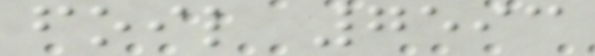foil 7593
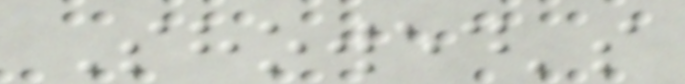Showed's
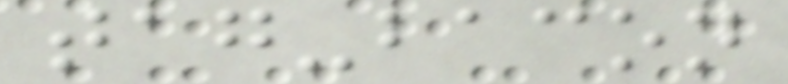tag-bacon
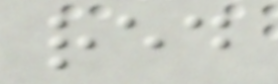red
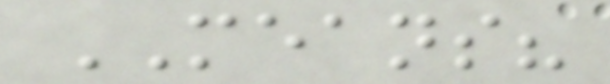MEANS?
